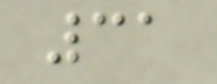31
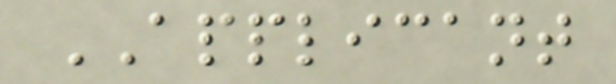APPLICANT
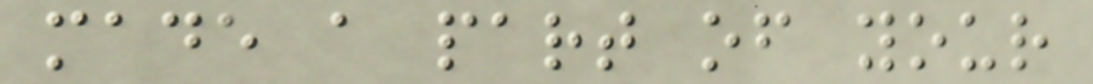made a part of your
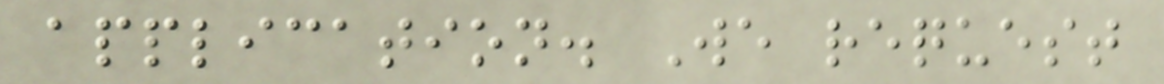application. We request
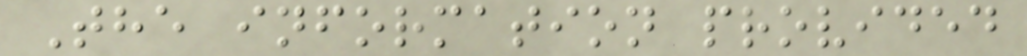The information provided
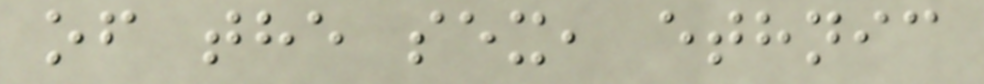of the sex, ethnic
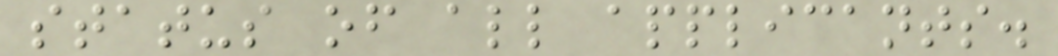status of all applicants.
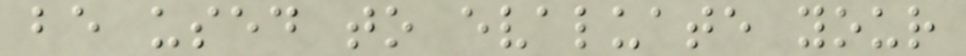be used to evaluate your
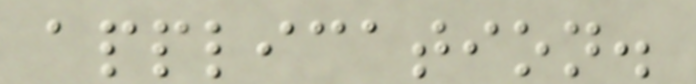application.
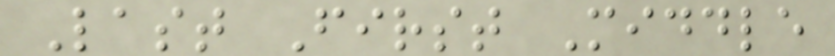Last First Middle
